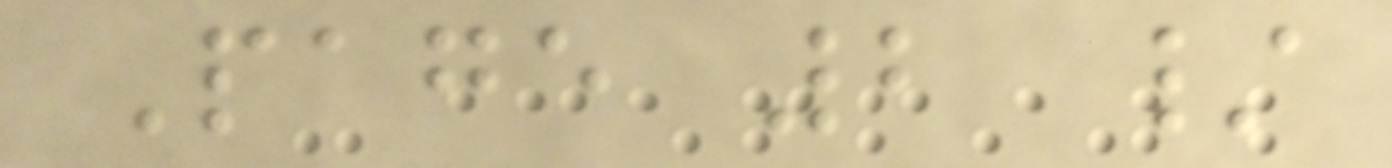Page 2 /
